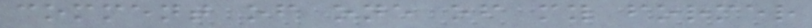comment of one of my former
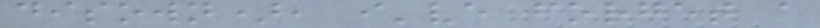disown), i've forget a
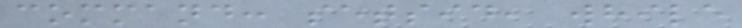command: setsid, while
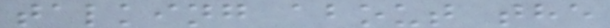talking about the
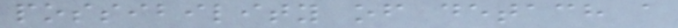possibility of detach a
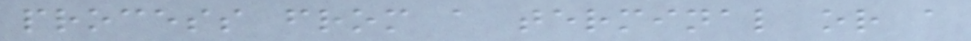process from a terminal or a
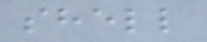shell
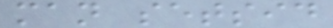man setsid
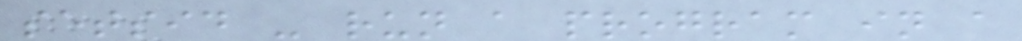setsid - run a program in a
